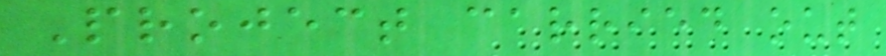Project carried out
